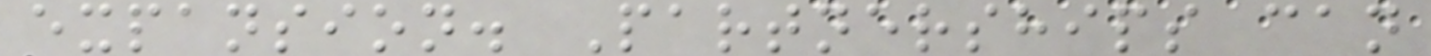expansion. Partnerships can
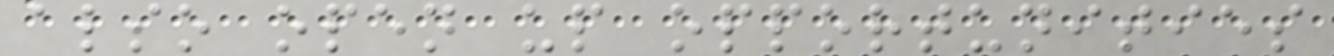also open up opportunities
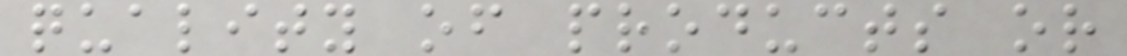quality of products or
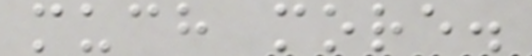much more.
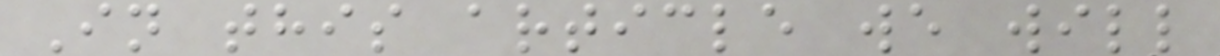In this article we will
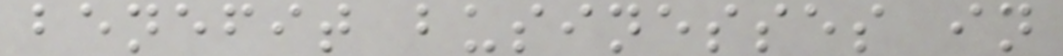benefit businesses in
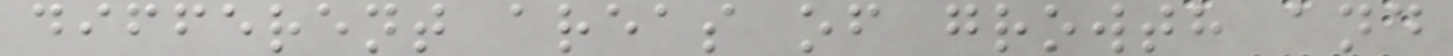different areas of growth and
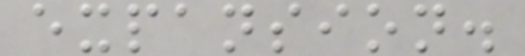expansion.
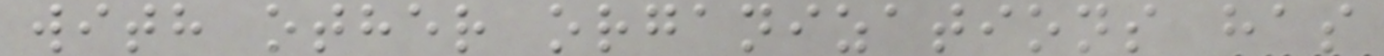with other organizations has
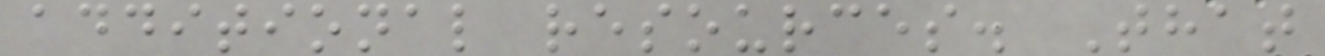additional resources. That
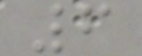6
